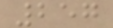257
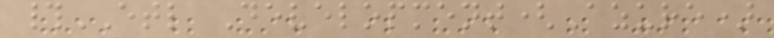#ETL Development(Azure)
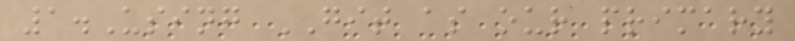1.Using GIT as our primary
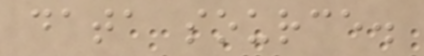data source.
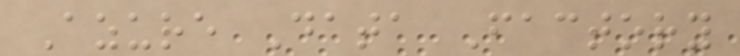Azure Data Factory
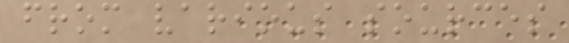from various sources
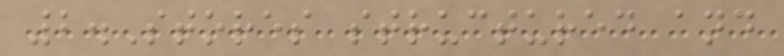2.Stores structured and
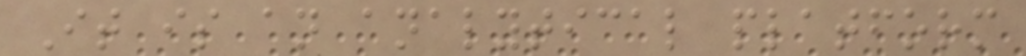It is an analytical platform
